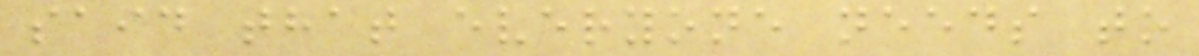said that everyone needs to
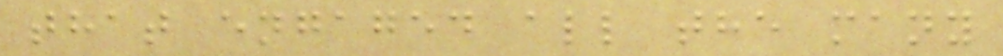that engaged all the many
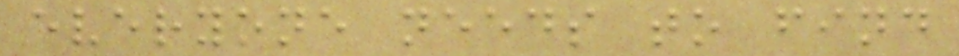everyone needs to find
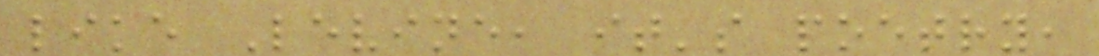like Levine, it's poetry,
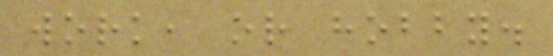work, or hobby.
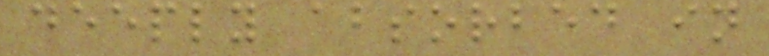deeply absorbed in
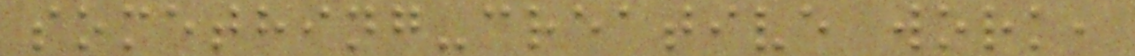something-creative work,
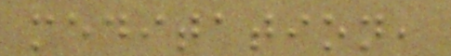meditation,
